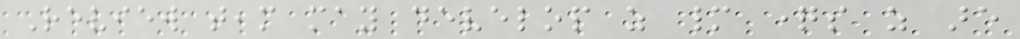Review team may develop as many questions as are
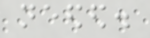needed.
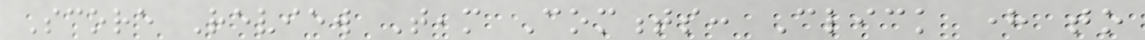Score Review Team Comments: Click here to
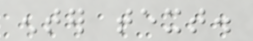enter text.
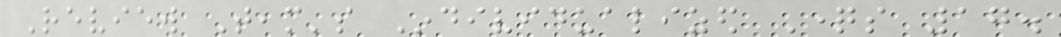Review Team's Individualized Questions 17.
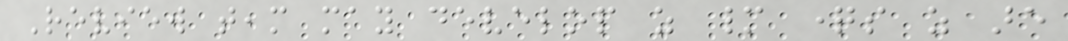Review team may develop as many questions as are
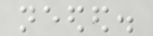needed.
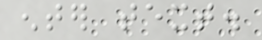enter text.
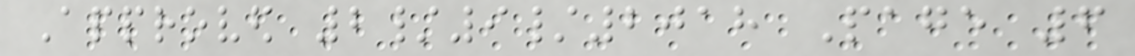Approved 2/9/2018 Page 6
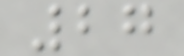27
